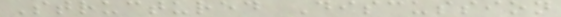Structured Discussion
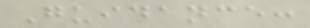Guidance:
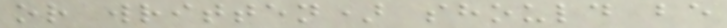or written) should be
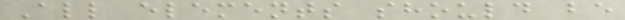All elements should be
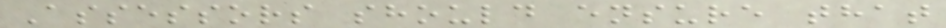Assessors should ensure that
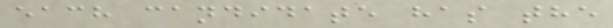each candidate has the
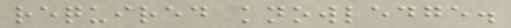required knowledge.
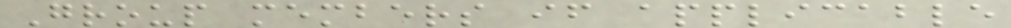Group members if applicable
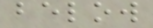below
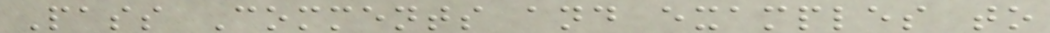Pass Comments and examples to
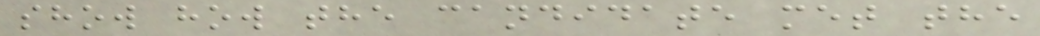show how the candidate met the
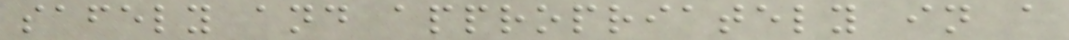safely and appropriately in a
